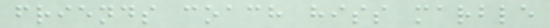friends coach hiss marble
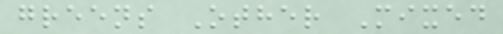greens Other Mixed
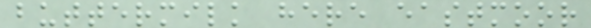buttermilk here eastmoor
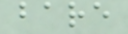bare
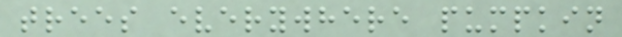trees everywhere pumpkin
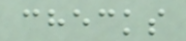checks
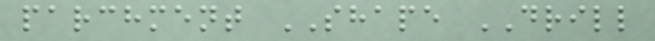parchment SHAPE DRILL
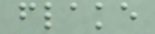flake
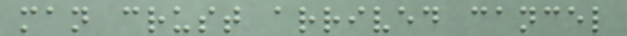man crust arrived cancel
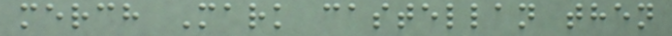merch Mark castellan then
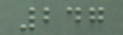247
